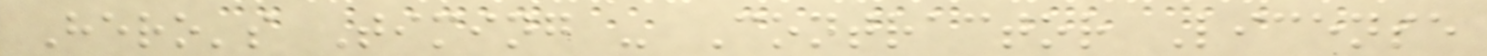Hero's Timing - Contractor License
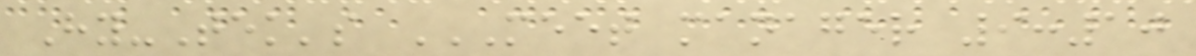Hy-Tek's MEET MANAGER 9:10
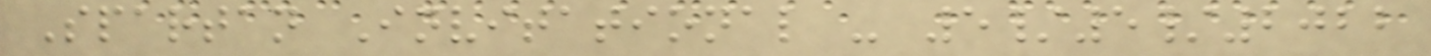Spartan Invitational - 5/5/2022
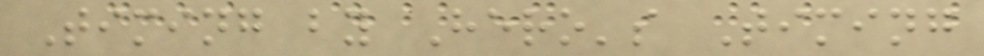Timing by Hero's Timing
